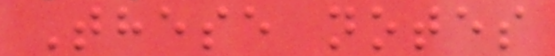These notes
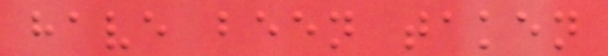have been taken
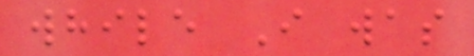while I was
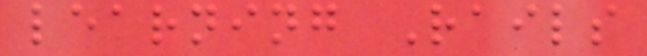learning Rails
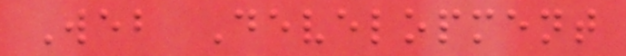Web Development
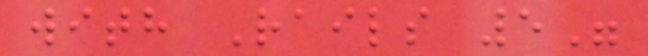with Rails 5"
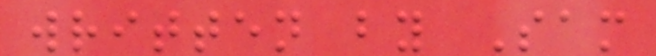written by Sam
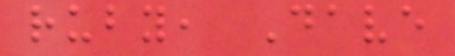ruby, Dave
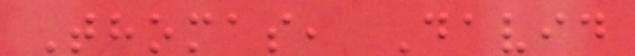Thomas, David
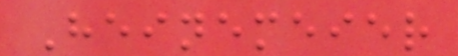Heinemeier
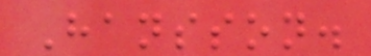Hansson.
